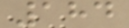184
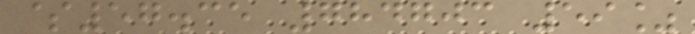$57.35 784703 59%
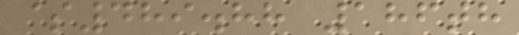$489.88 186th
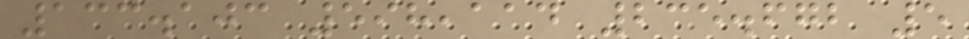133.103 598,114 235.672 5
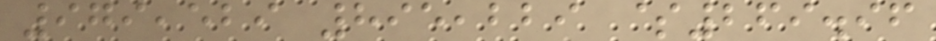979,529 895,229 $269.96
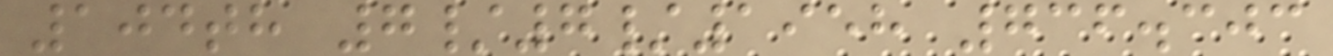104th 7/7/1958 736.303
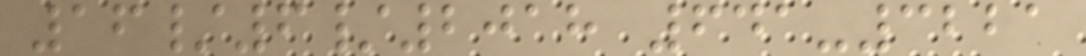16/6/2018 641-3221
